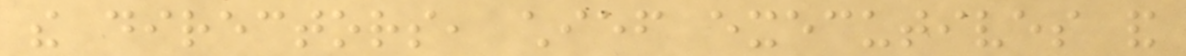the directors, chief executives and
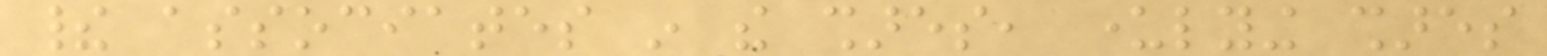their associates in the shares, underlying shares
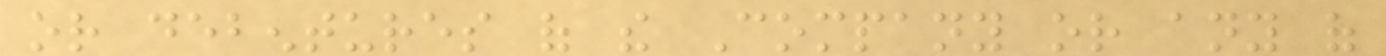or debentures of the Company or any of
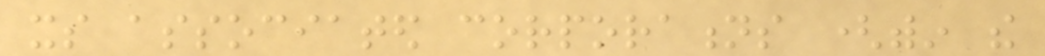its associated corporations (within the
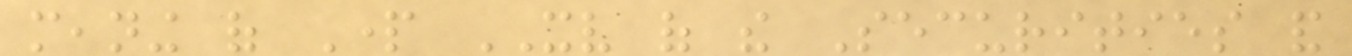meaning of Part XV of the Securities and
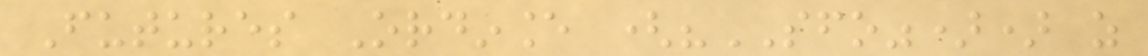Futures Ordinance ("SFO")) as
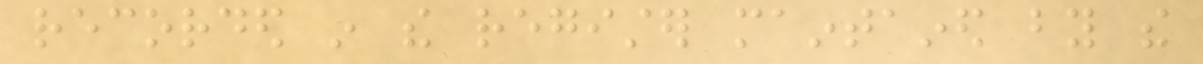recorded in the register maintained by the
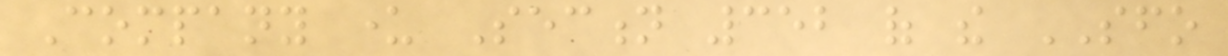Company under Section 352 of the SFO
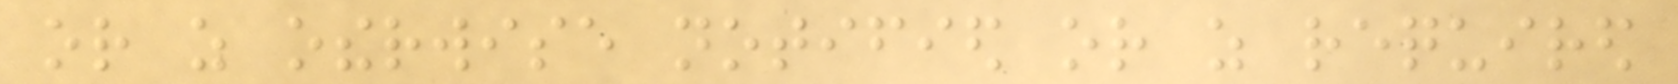or as otherwise notified or as required
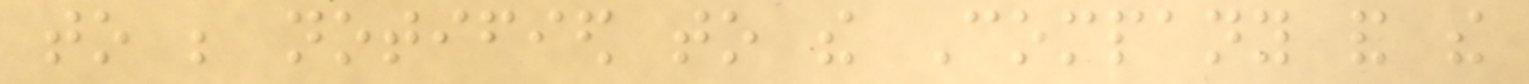to be notified to the Company and the
